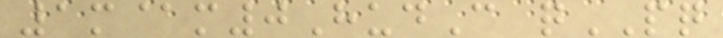1m@m0HudC qPQ
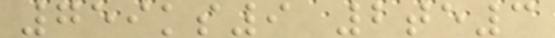759ks9 2te3
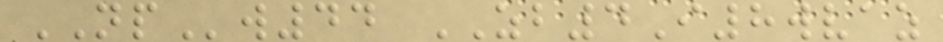NPw44 ZB4I8wvaz
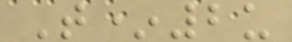T*2u
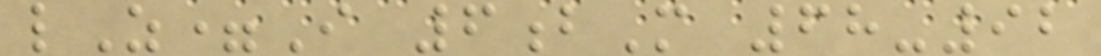lZ=I 6bM 68-92
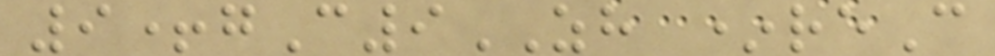9+gC9ZH *reC
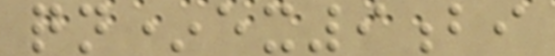qn*ex9bi
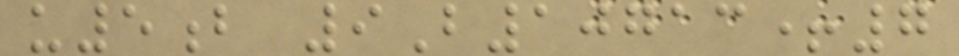u5b 9B10713+7
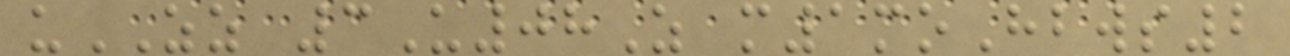uZZ 3U08Z m1moHbws2
